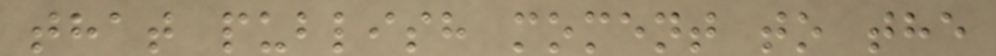that publish moment to the
